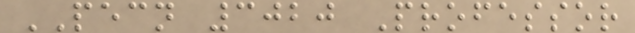PECN 3020 Professor
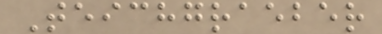Teichgraeber
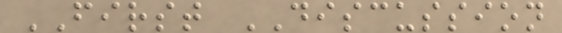FIRST DISCUSSION
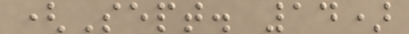(Sept. 14)
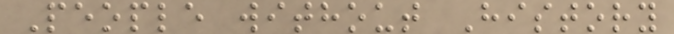People without History
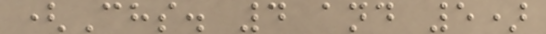(Chs. 4 and 5)
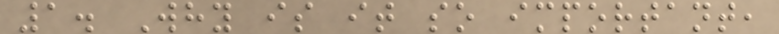1. Why is it so important,
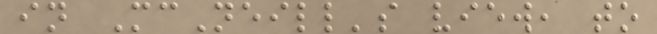in McNeill's view, to
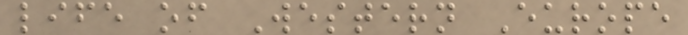life of Western Europe
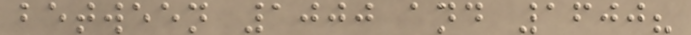between 1000 and 1600?
